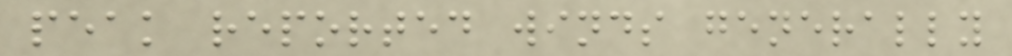peak reported winds generally
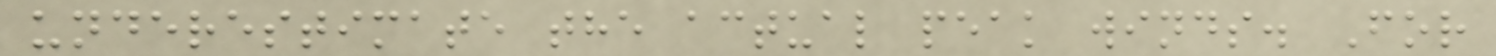underestimate the actual peak winds. For
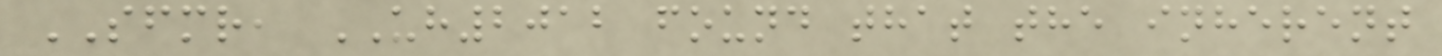SFMR, UH2012 found that the inherent
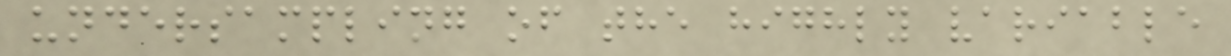undersampling of the highly variable
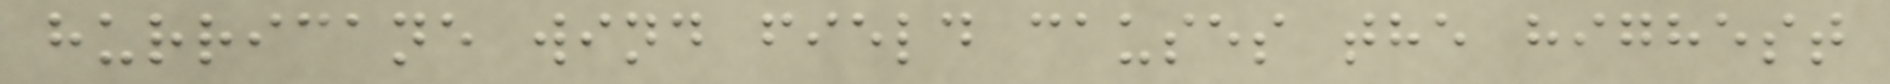hurricane wind field causes the highest
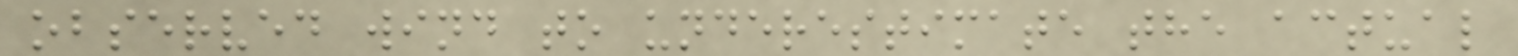observed wind to underestimate the actual
